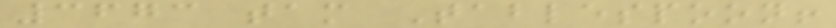3673 tam Tablespoon!
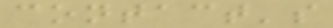contact's
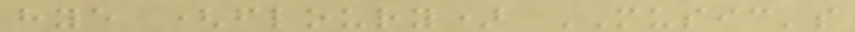hye (floury) MUSIC's
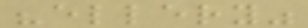"ellery"
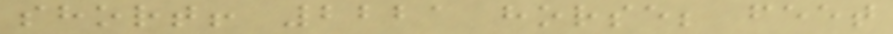short! 2221 horse; feet
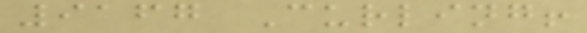9167 Curling!
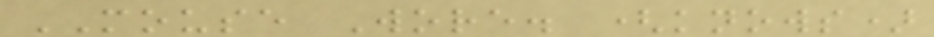MOUSE Wore. (knows)
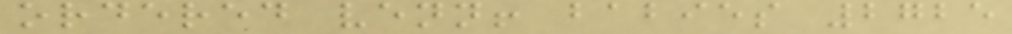ordered venn! babies 2725
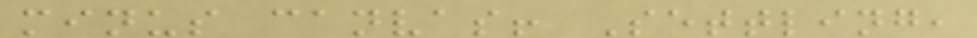minus canvas! Settling,
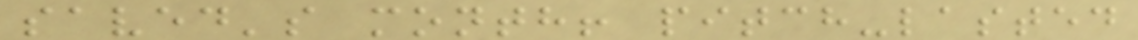saved's month! pitch-lasted
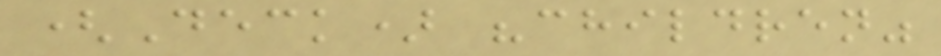(Deck) "children"
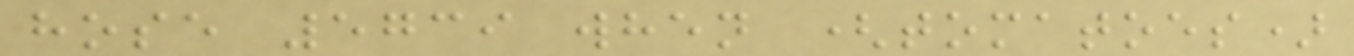hose 5739 when (tomatoes)
